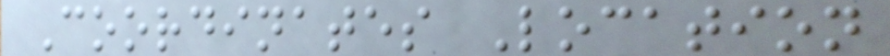Coordinates Location
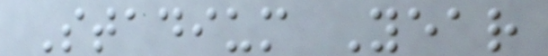Stadium Year
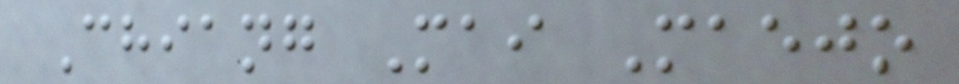Chiang Mai Maejo
